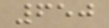650
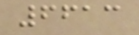6613
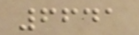6641
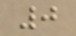0
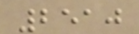2510
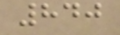840
